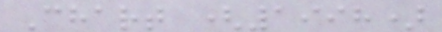Chart (1998)
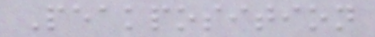Peakposition
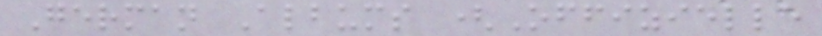German Albums (Offizielle
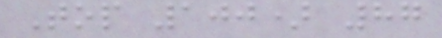Top 100) 87
